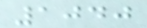1040
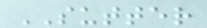SUTTER
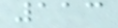113
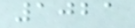1021
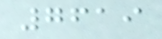7619
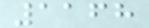1168
